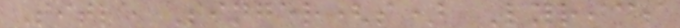Title Singer(s) Lyrics
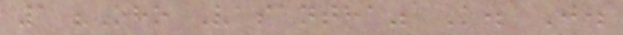1 "Oho Vasantha" K. J.
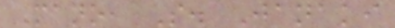Mano, S. Janaki
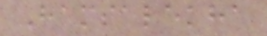Hamsalekha
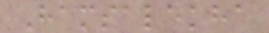Hamsalekha
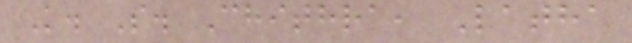K. S. Chithra, Latha
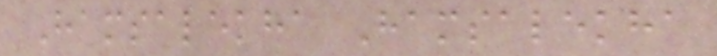Hamsalekha Hamsalekha
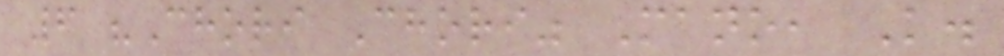6 "Chori Chori" Mano, K.
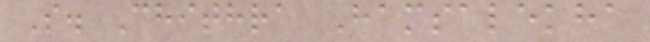S. Chithra Hamsalekha
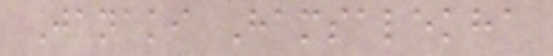Janaki Hamsalekha
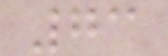73
